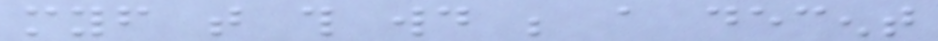myself that this would be a decent
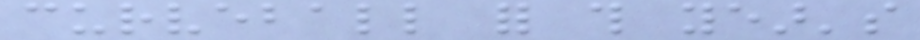curveball for this year's
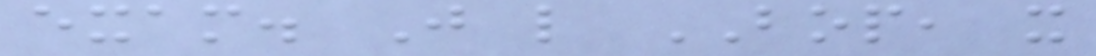exam. Just like BOP, it
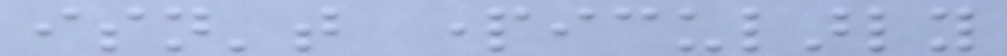isn't particularly
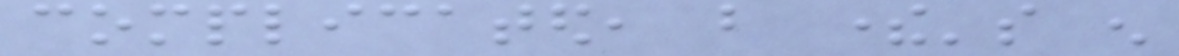complicated, but there's enough
